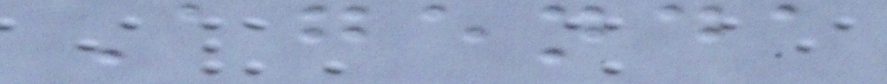Agenda
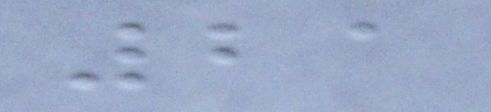21
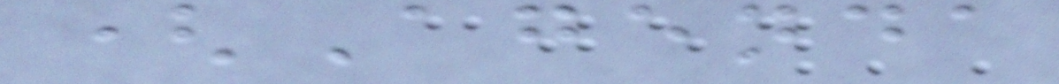(Agenda
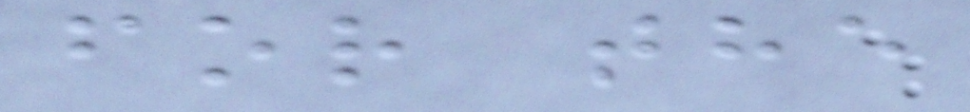for the
